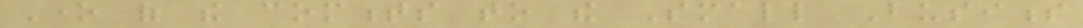One of the comments to the Small Business
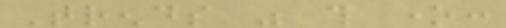Trends was this one:
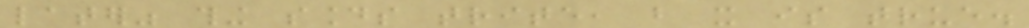later" thing sounds trite, but it is true.
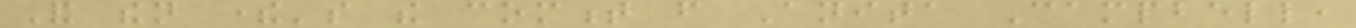And then there's the comment from Anita Campbell,
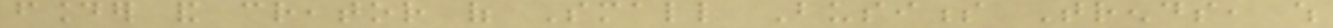founder and creator of Small Business Trends, which
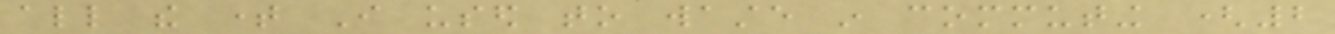all the time I used to waste in commuting (2
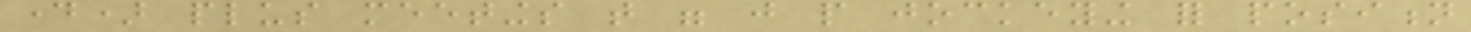day) plus meetings that were just people jockeying for position
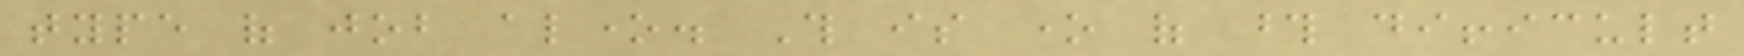type of job alone. This is one of those difficult
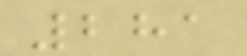281
